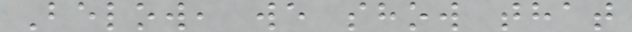Below, we show that
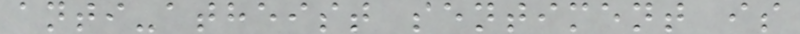anti-atheist sentiment is
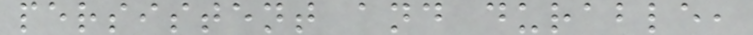persistent and durable,
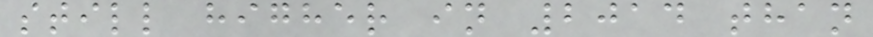still higher in 2014 than
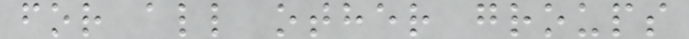for all other groups
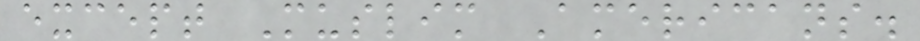except Muslim Americans.
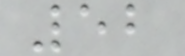52
